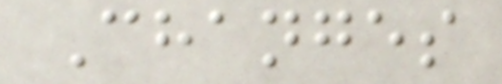Changes
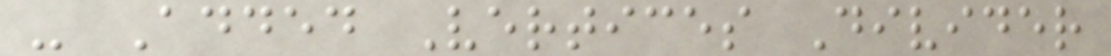- Added Vertices Divider
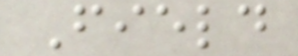Field
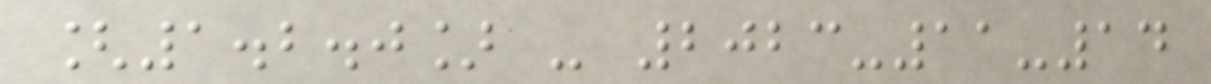[1.2.0] - 2023-11-14
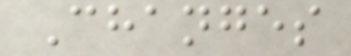Changes
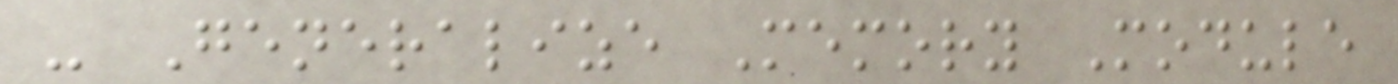- Generalize Memory Module
